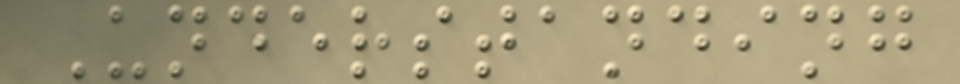Understanding
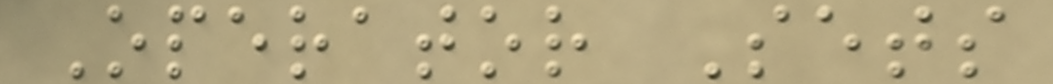Operator Sets
